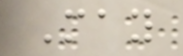May
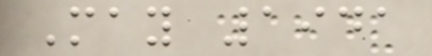May 1941
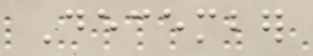December
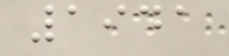1941
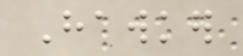Hawker
